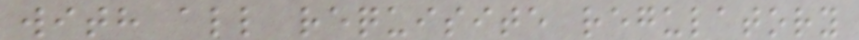with all requisite regulatory
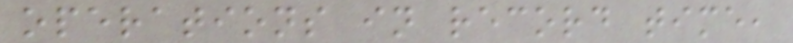operations in record time,
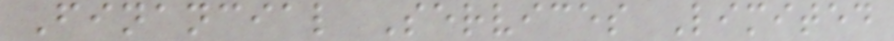Financial Services Limited
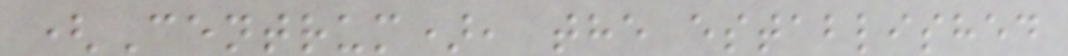(Centrum), the established
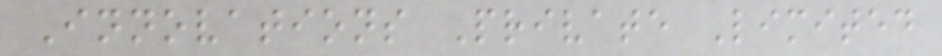Innovations Private Limited
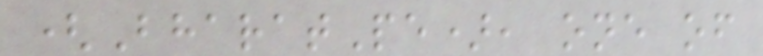(BharatPe), one of
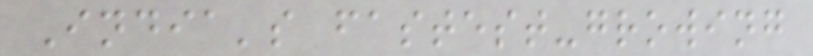India's fastest-growing
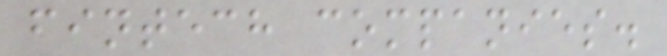fintech companies.
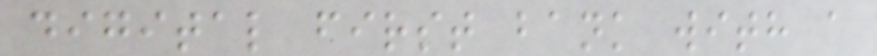digital first bank with a
